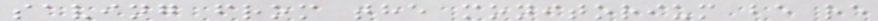saving from the monitorium be re
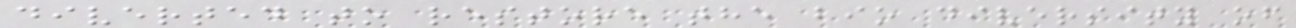diverted to restore the bio diversity of
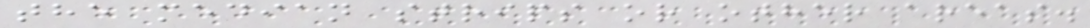the median strips or other areas.
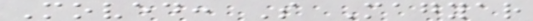Moved: S Magyar
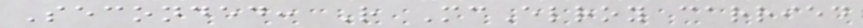Seconded: R McElroy carried
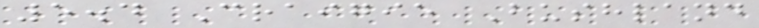5.4 Craigie Bushland
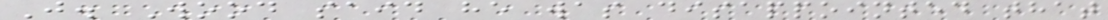J. Wood said he was disappointed that
